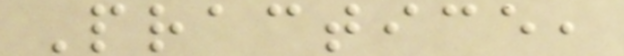Practice,
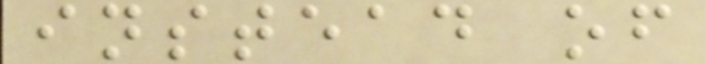instead of
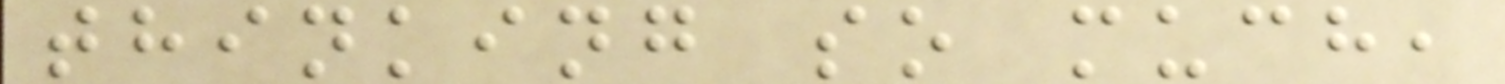thinking so much,
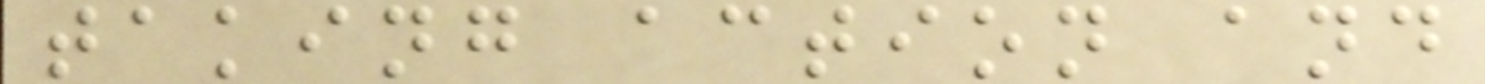taking action and
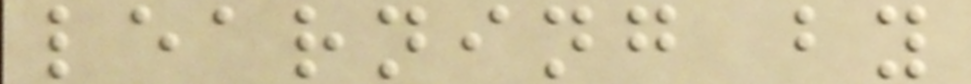learning by
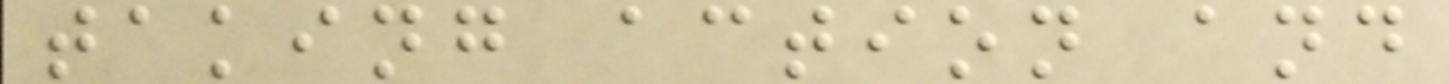taking action and
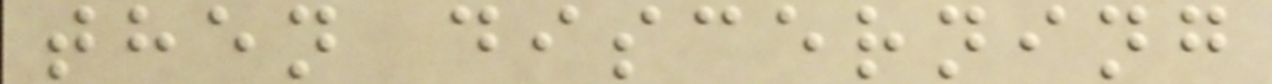then discerning
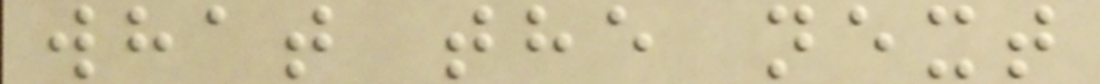what the next
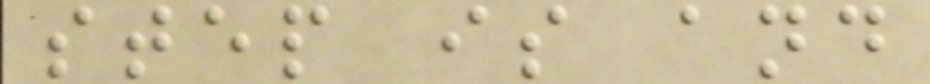step is and
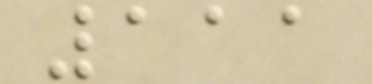111
